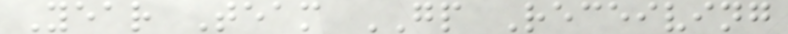Year Team GP Receiving
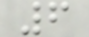6
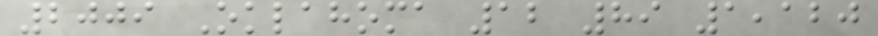2009 Oklahoma 12 89 1,120
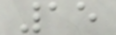15
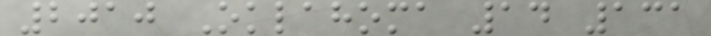2010 Oklahoma 14 131
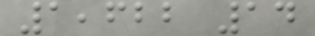1,622 14
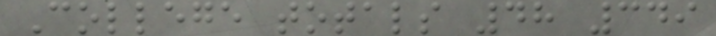College totals 48 349
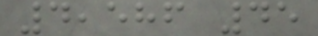4,586 45
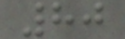80
